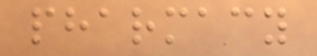pharmacy
